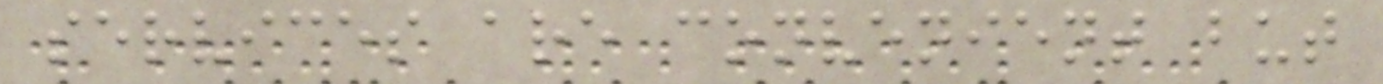services are convenient but
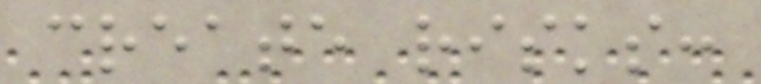create risks:
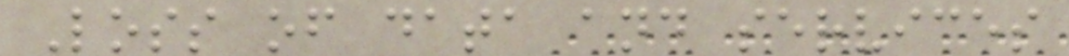Loss of data and services
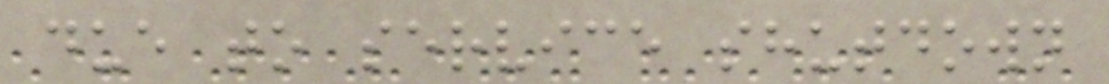due to service shutdown
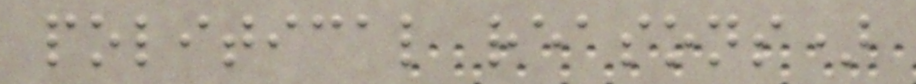political reasons)
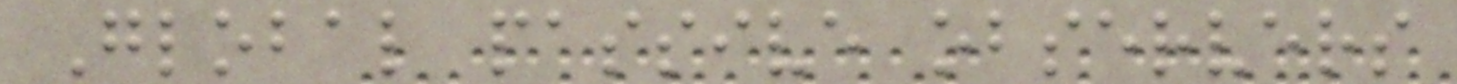Global passive observers
